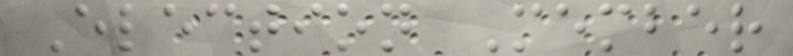Election Member
